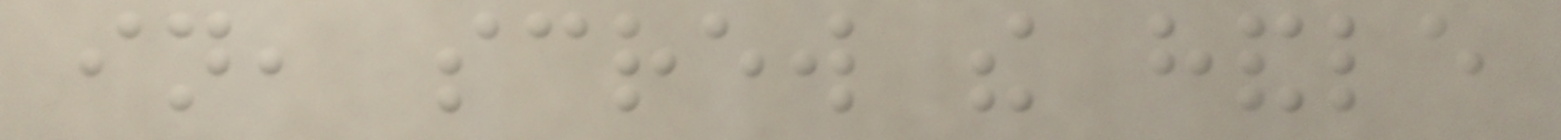in, screw the handle
